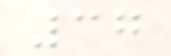37
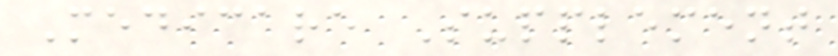Medicare Supplement
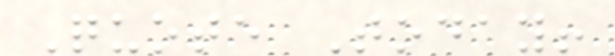Quote Today!
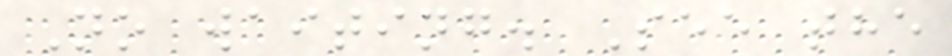No waiting. See the
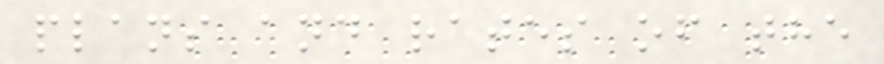plans and rates of the
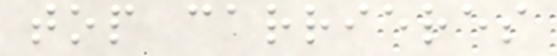top carrieres
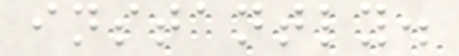instantly.
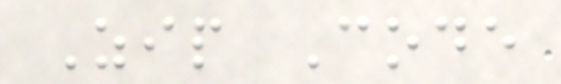Zip Code
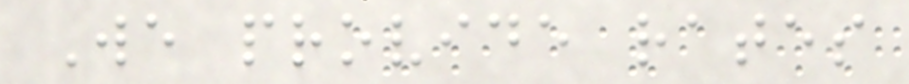We provide rates
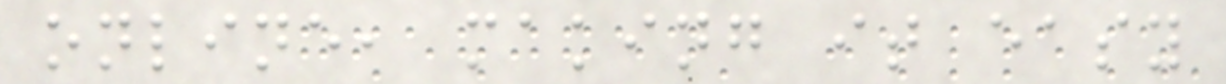online, making it easy
